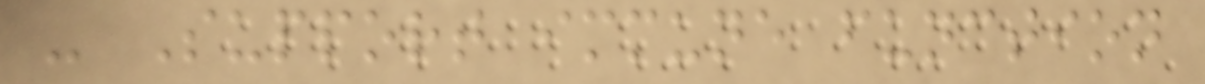- Support immune function
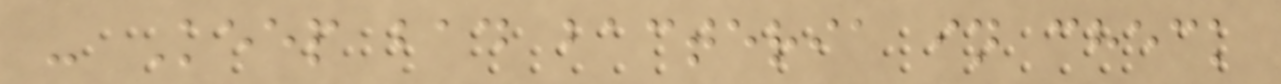- Keep bad bacteria in check
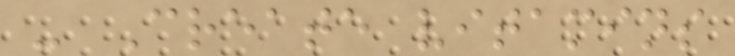- Create vitamins
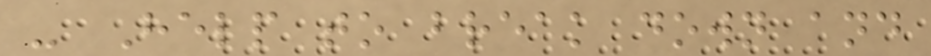- Help to break down and
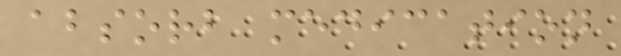absorb medication
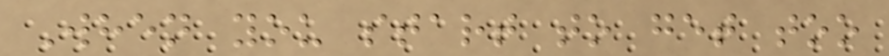When you start to get too
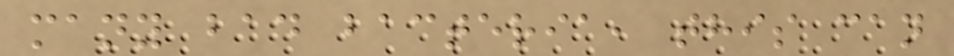many bad bacteria, this can
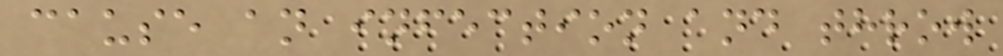cause an infection and throw
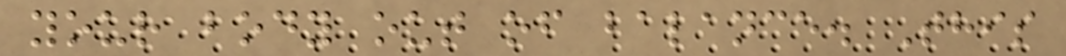your body out of balance. This
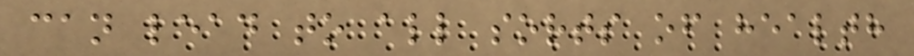can lead to all sorts of health
